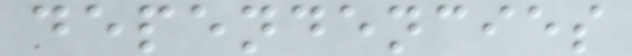dependencies
